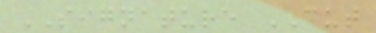SIGNATURE CUT
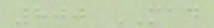800 MAD
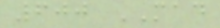600 MAD
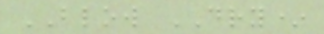BLOW DRY*
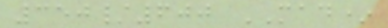350/600 MAD*
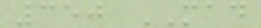350 MAD
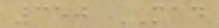350 MAD
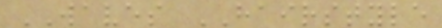WAVES HAIRSTYLE
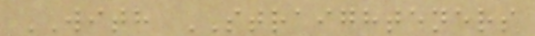WITH STRAIGHTENERS
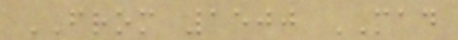FROM 1500 MAD
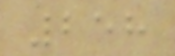258
